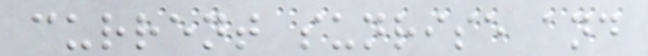current sunrise and
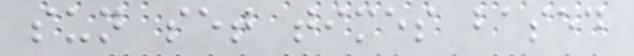sun set times based
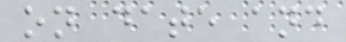on date and
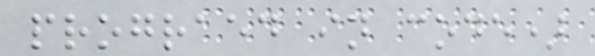prograed in code)
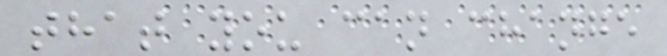that you can change
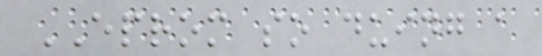EPROM so duing a
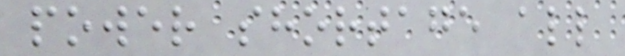power shortage all
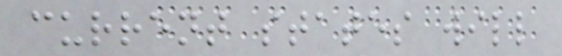current states will
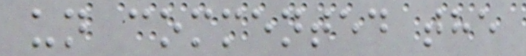un commented the
